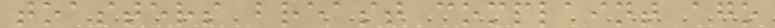toasters breast complaint ago
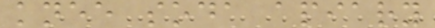knee soda apiary
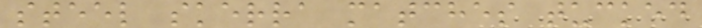steel skerra matches tucked
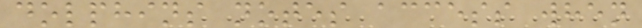dolphins notes access when
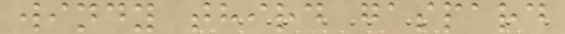windy third gaspard
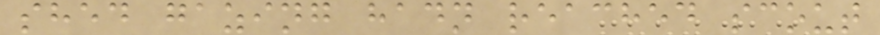shed gazing hadn reached scout
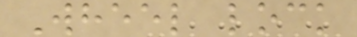Wheel lock
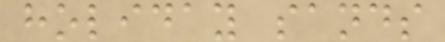holiday sands
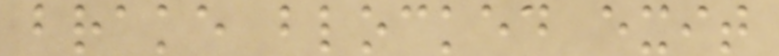brake blocked exit
